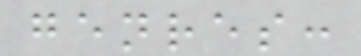genres:
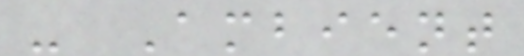- Ambient
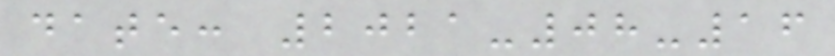date: 2021-08-16
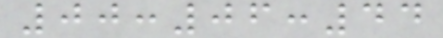00:06:44
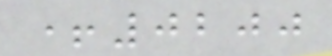+0200
